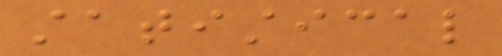statistical
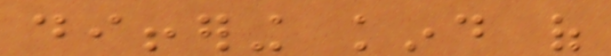differing kind of
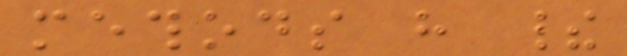methods have their
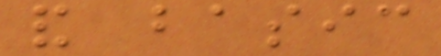and basic
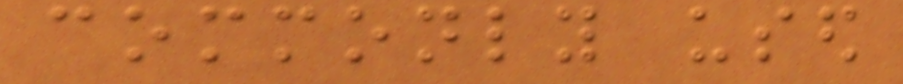commonly used
